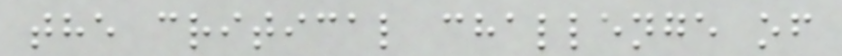the critical challenge of
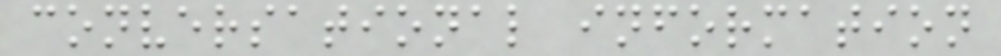conversational information
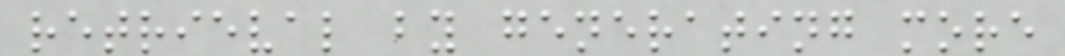retrieval by generating more
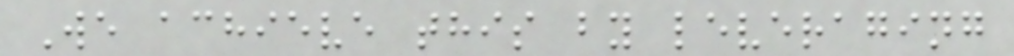We achieve this by leveraging
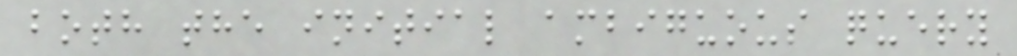both the initial ambiguous query
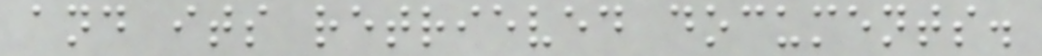and its retrieved documents.
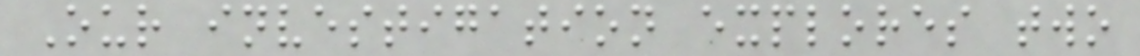Our investigation explores two
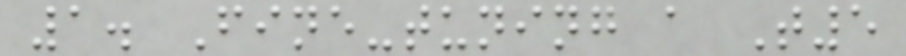1. Fine-tuning a T5
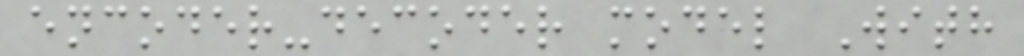encoder-decoder model With
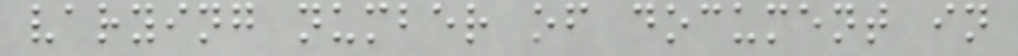varying number of document in
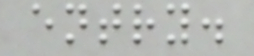entry.
